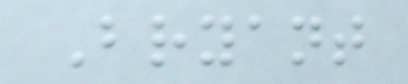Bryant
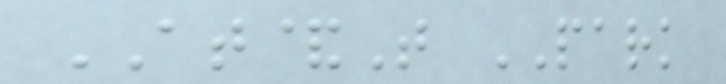AT&T PARK
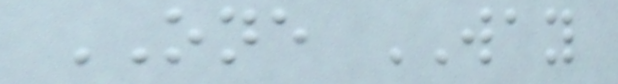ONE WAY
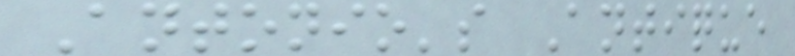Antonio's Antique
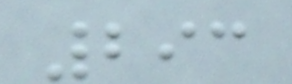293
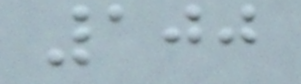100
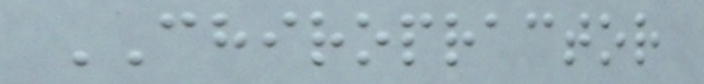CHIROPRACTOR
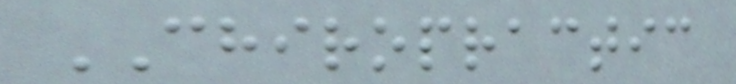CHIROPRACTIC
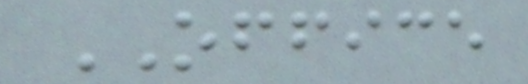OFFICE
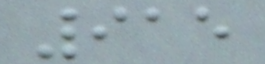915
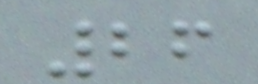26
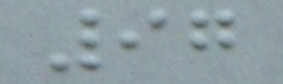97
